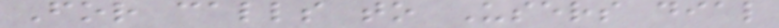For calls to Users dial
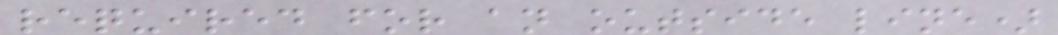required for an outside line)
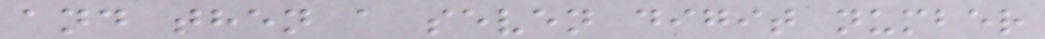and then a seven digit number
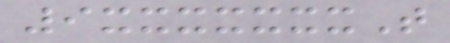9xxxxxxxT
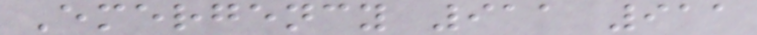Emergency 911 911
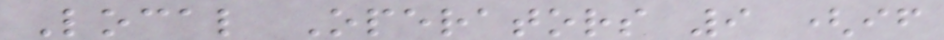Local Operators 9 (if
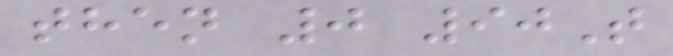then 0 90T
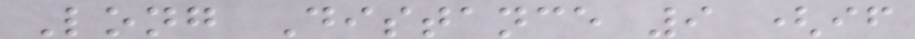Long Distance 9 (if
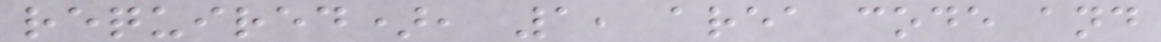required), 1, area code and
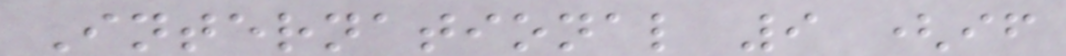International 9 (if
